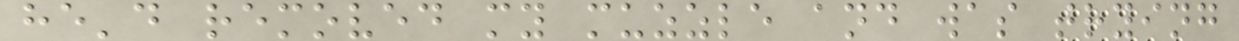he'd removed my muzzle and was trying
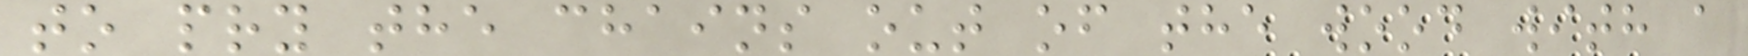to pry the chains out of the wood with a
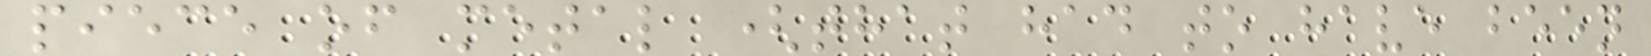piece of metal (that had to have been
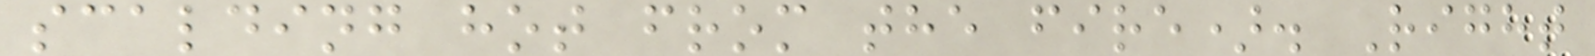scalding hot from the fire). Right
